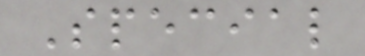Special
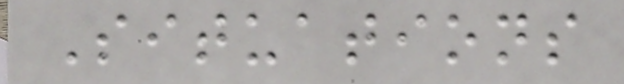Situations
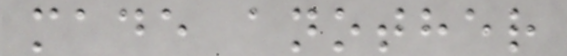made another
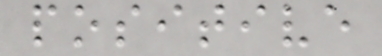positive
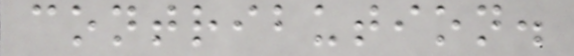contribution.
